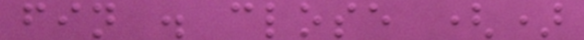fin . close ()
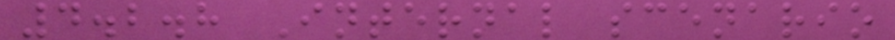4.2.8 Internal scenario
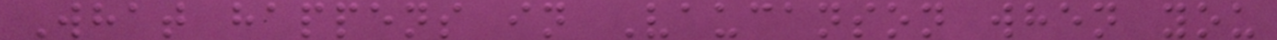What happens in Vaucanson when you
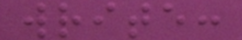write:
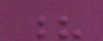?
